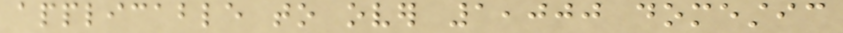applicable to over 1,000 domestic
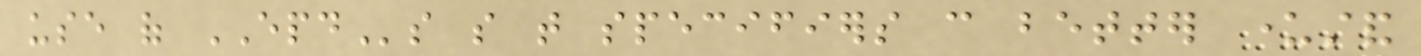use of EPDs so that specifiers can better understand
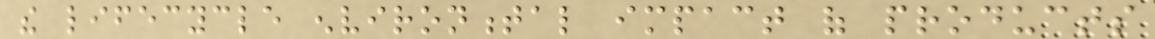the lifecycle environmental impact of products
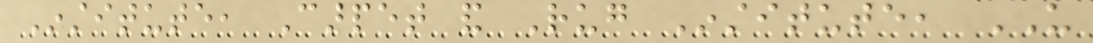Institute, Carpet and Rug Institute, US
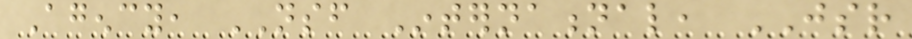Agency, NSF International, JSR
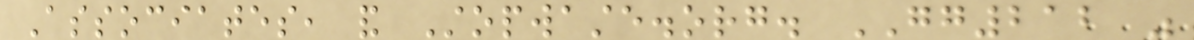Associates, and Stopwaste.org. GG212 was
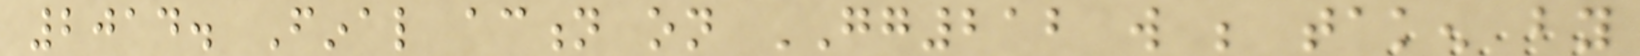2014. Final action on GG212 will be taken by
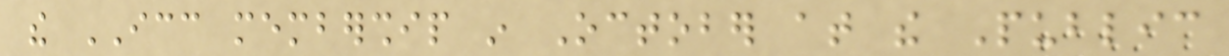the ICC membership in October at the Public
